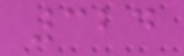324
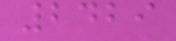2429
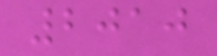2010
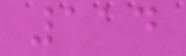114
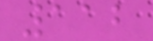112
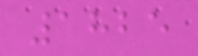1825
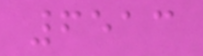6513
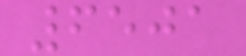6501
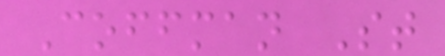Coffman St
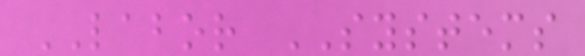LABOR SYSTEMS
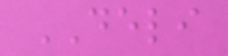DELI
